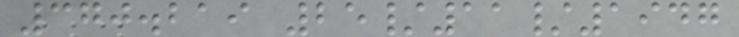370.219 25/11/1947
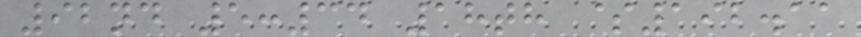92nd 5:34 18th $192.11
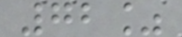72%
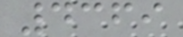4369
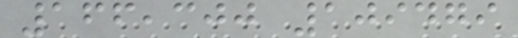166,300 109479
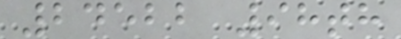24522 98th
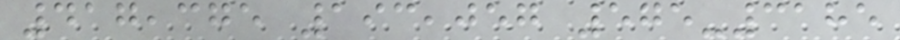417,375 193,057 575-3185
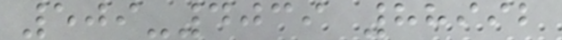509-4039 88992
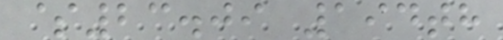$23.09 194th
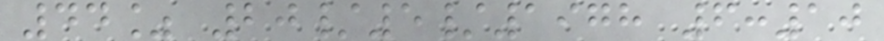44% 20/5/1978 6:10
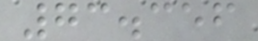73.356
